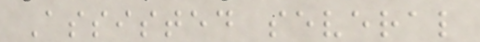Assisted several
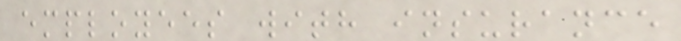employees with insurance
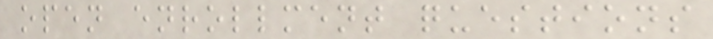open enrollment questions
